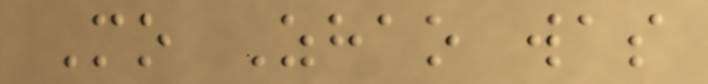Mo Zhao was
